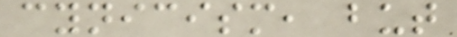cynicism, but
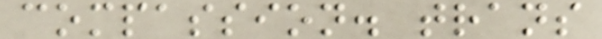compassion. trans
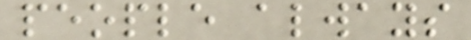people always
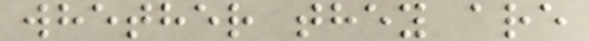whether they are
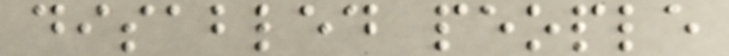disabled people
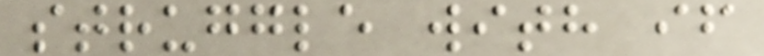struggle with if
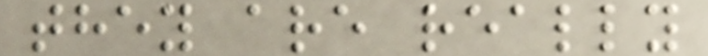they are really
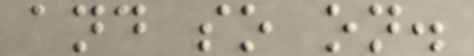and so on.
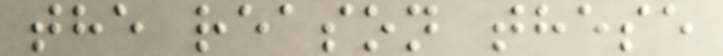the reason these
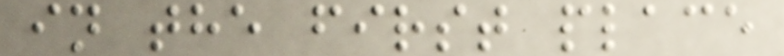in the first place
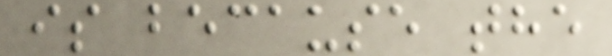is because the
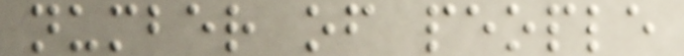number of people
